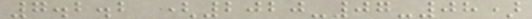7.2.2 (2020-07-08)
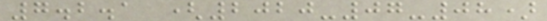7.2.1 (2020-07-08)
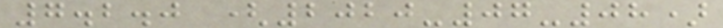7.2.0 (2020-07-08)
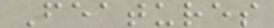Features
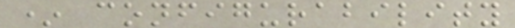* configurability
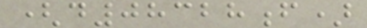(d08328f)
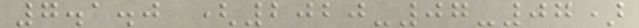7.1.0 (2020-07-07)
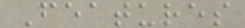Features
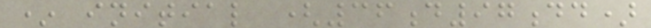* initial (36d97dd)
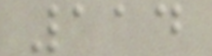114
